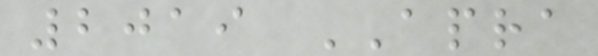2019 APRA
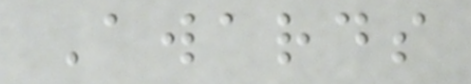Awards
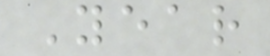Year
